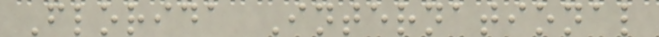Florida International
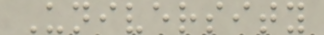University
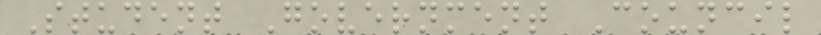Student Government Council
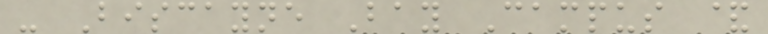- Biscayne Bay Campus &
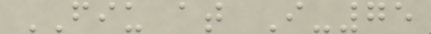FIU at I-75
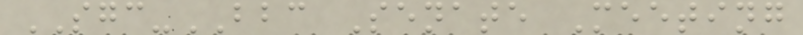SGC-BBC Senate Meeting
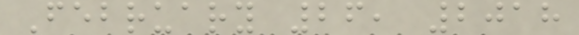February 26, 2018
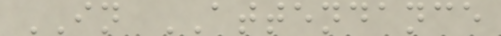IN ATTENDANCE
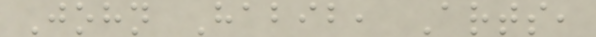John Habib, Arts,
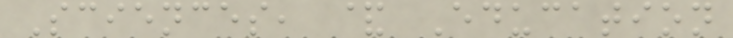Sciences, & Education
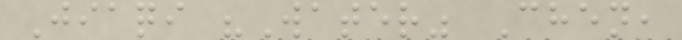Jiaqi "Water" Chen,
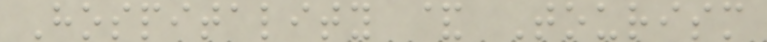Hospitality & Tourism
